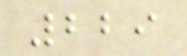229
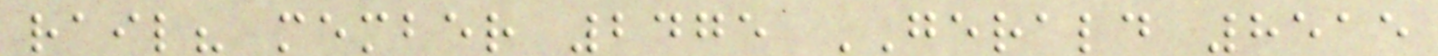rail? member 2475 GERALD 8515
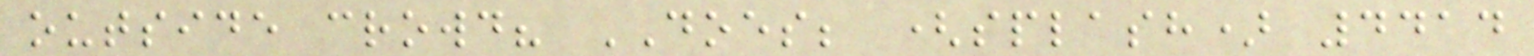outside crowd? DOES; (splash) 4414
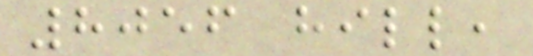8056 hill,
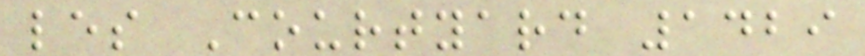les Courtyard 1429
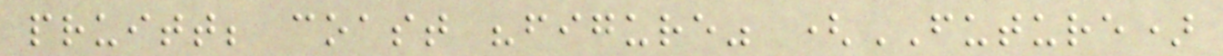pruitt; coast "figure" (FUTURE)
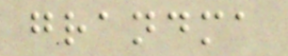grandma
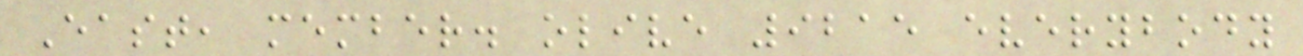East, member. olive 9215 everybody
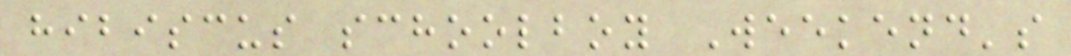hibiscus schoolboy Weekend's
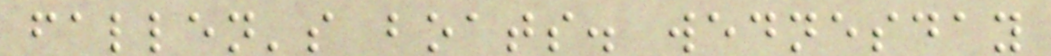fallen's boats. wednesday
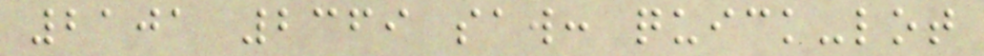2101 2369 saw: quick-lot
